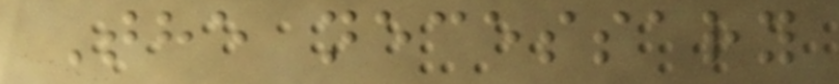The necessary
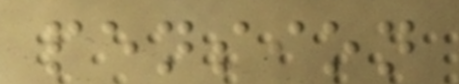pension
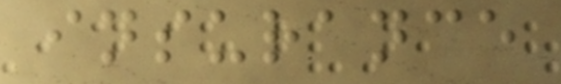insurance
